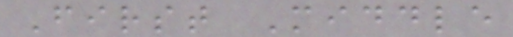First Middle
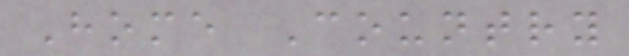Home Country
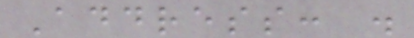Address: .
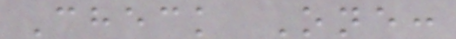Check One:
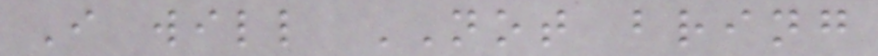I will NOT bring
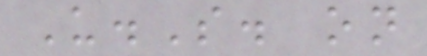U.S. on
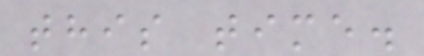this time.
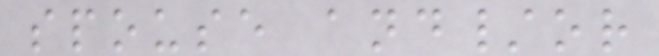spouse and/or
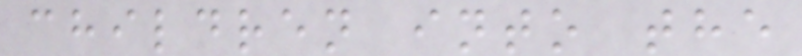children into the
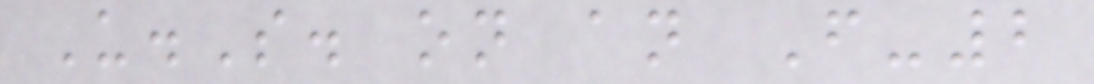U.S. on an F-2
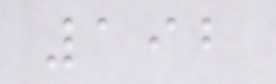192
